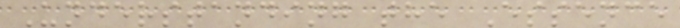Understanding the Essence
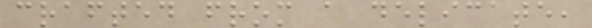crafted from a delicate,
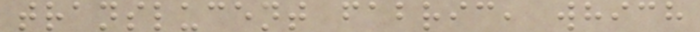translucent fabric, which
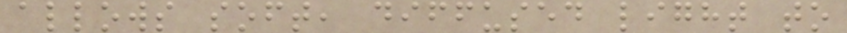allows soft, diffused light to
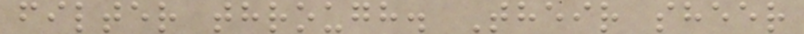filter through. Their sheer
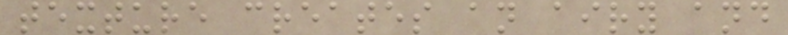texture creates an airy and
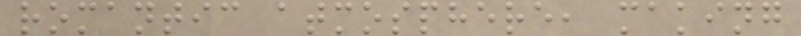romantic atmosphere, making
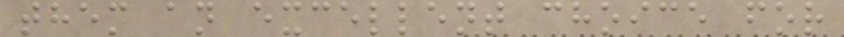them an excellent choice for
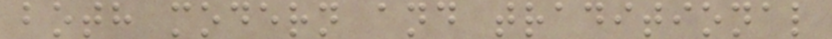both modern and traditional
